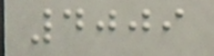4009
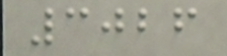3026
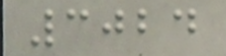3024
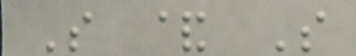S & S
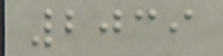2039
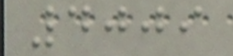4009
